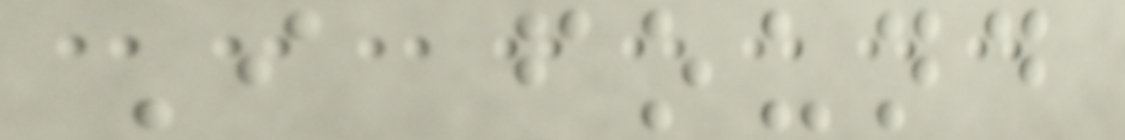I found
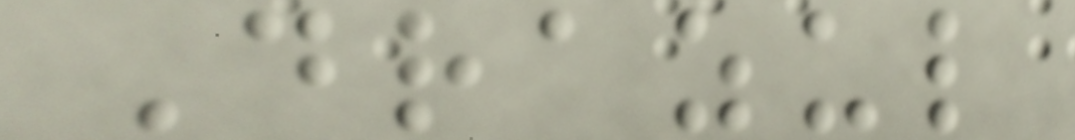Drazul
